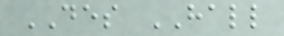DES HALL
